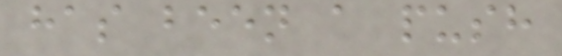has been a push
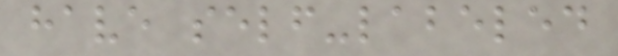have self-labeled
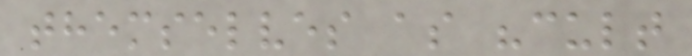themselves as "cult
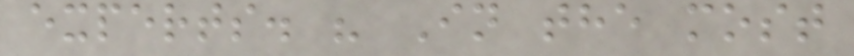experts. " In the most
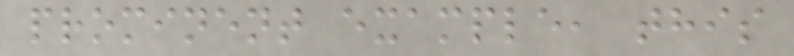prominent example, this
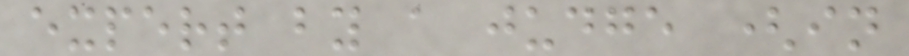expert by a judge (in
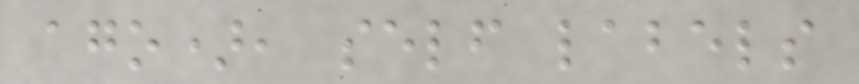ago), self labels
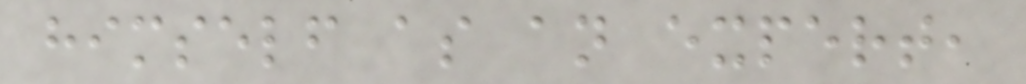himself as an expert,
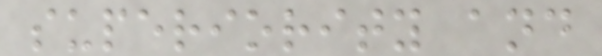superiority and
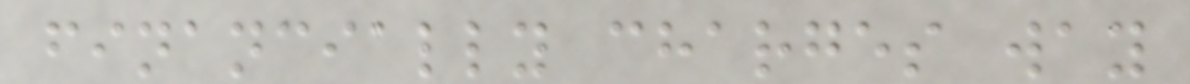financially charges way
